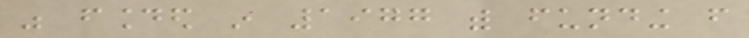was founded in 1977 with funding from
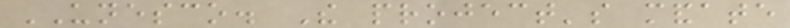UNESCO. The project's mandate
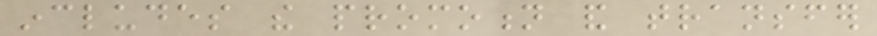includes the promotion and transfer
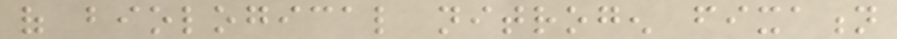of biological nitrogen fixation
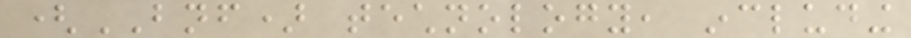(BNF) technology, including
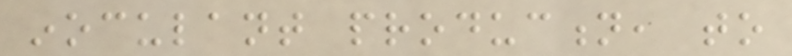inoculant production, to
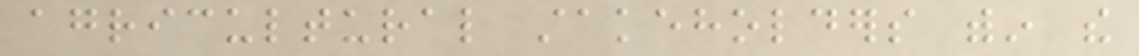agricultural stakeholders within the
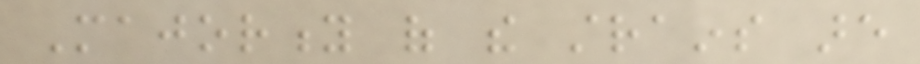Majority of the strains are
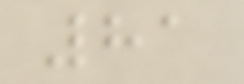81
